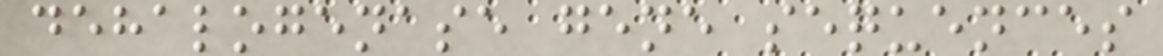dehalogenase gene sequences
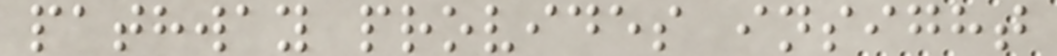pathway provides insight
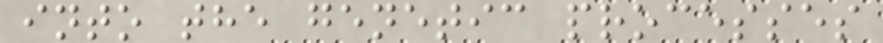into the genetic processes
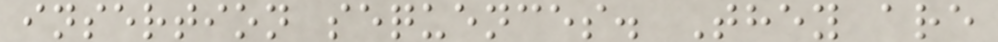insertion sequences. They are
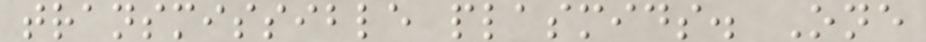transmissible plasmids. One
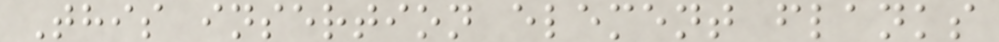This insertion element flanks
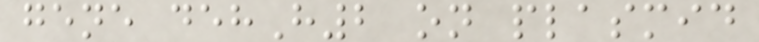gene dehH2 on plasmid
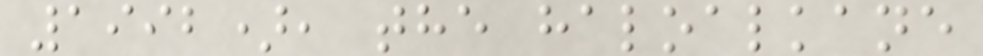1992), the haloalkane
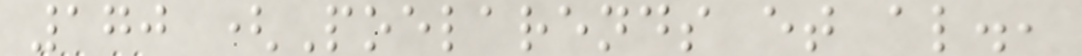170 (Poelarends et al.,
